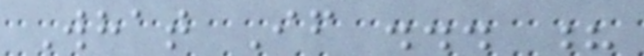What If ... ?
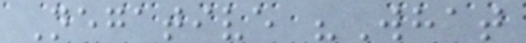Negative "What
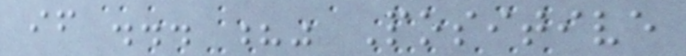if ... ?" Positive
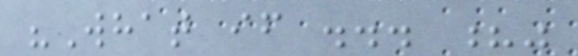"What if ... ?"
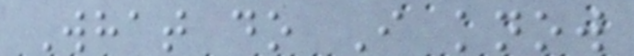What do I know
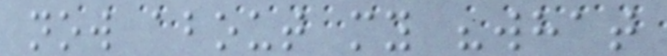now about my "what
